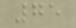75
